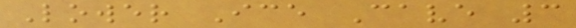Lower Ice Cave 3
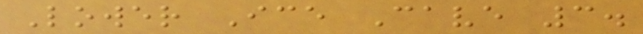Lower Ice Cave 3.
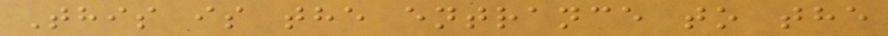This is the entrance to the
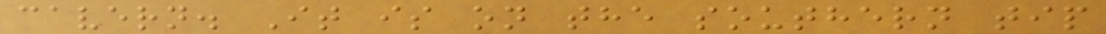cavern. It is on the southern tip
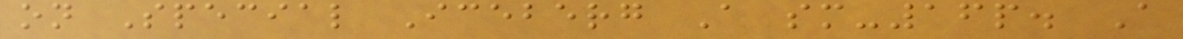on Special Iceberg A sm-16p. A
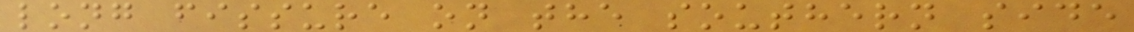long fissure on the southern side
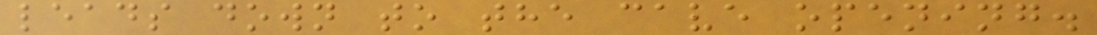leads down to the cave opening.
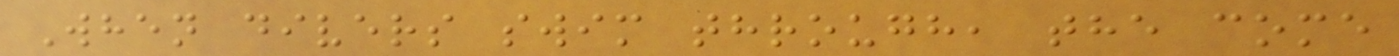When divers swim through, the come
